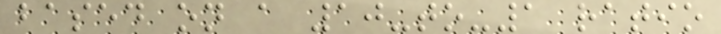based on a 10-to-1 ratio
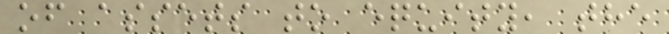of assets to equity, the
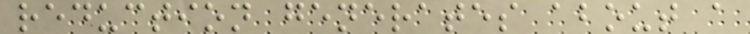reduction generates about a
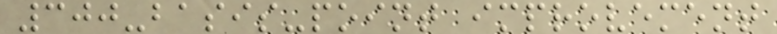300-basis-point improvement
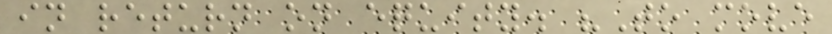in return on equity. "To move
